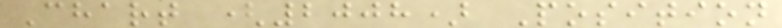Chart (2008) Position
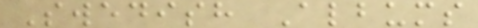Swedish Albums
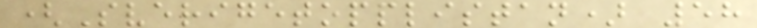(Sverigetopplistan) 58
